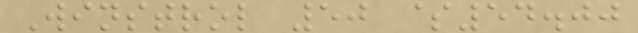Winstrol 50 $54.00
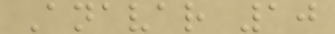Anavar 10
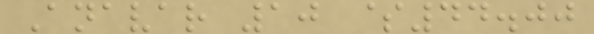Anavar 10 $44.00
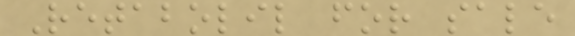Retabolil for sale
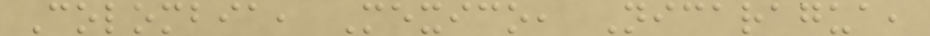Colombia, Mexico, Nicaragua,
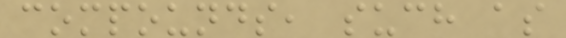compounds, such as
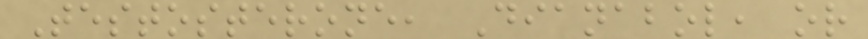Testosterone, Dianabol, or
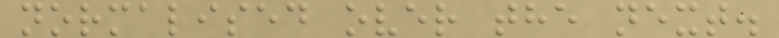normalised over the next.
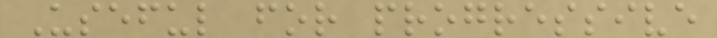Useful for progressive
